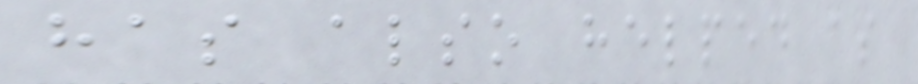has also helped as
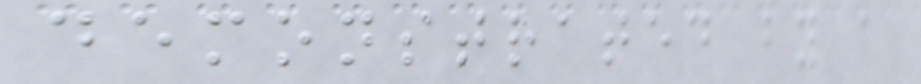demonstrated by a
